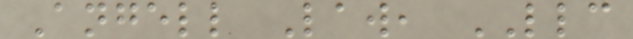Angell Law, LLC
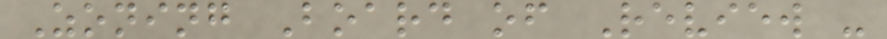Zoning Board of Review -
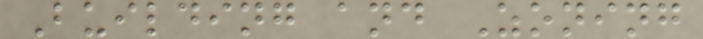Building and Zoning
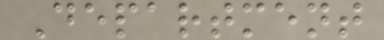Department
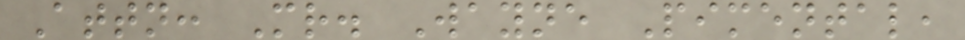Attn: Mr. Wayne Pimental,
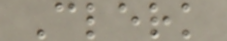Clerk
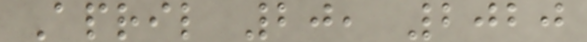April 20, 2020
